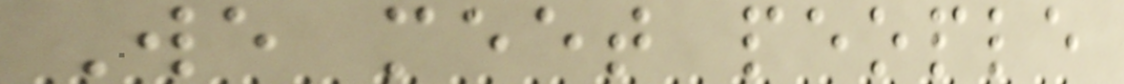We meet people
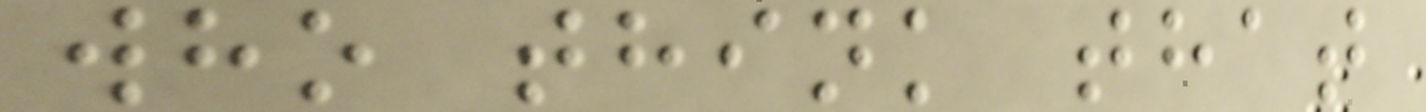who think that
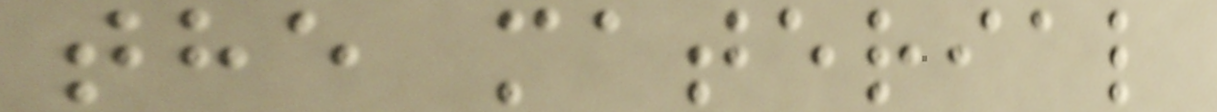the material
